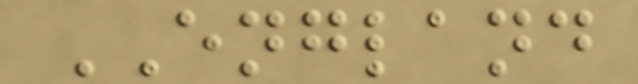ENGLAND
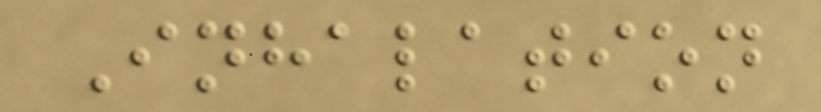Inhalation
